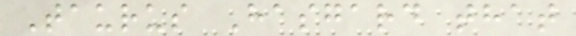Taurus Hasgard that
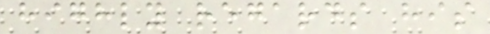highly regards his
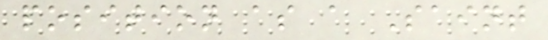position as a Saint
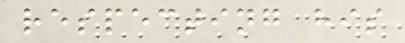respecting his
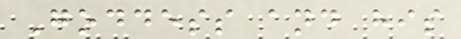Goddess and his
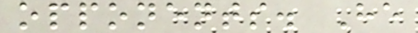opponents. He
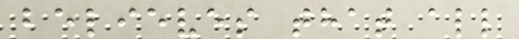believes that all
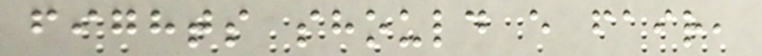fights should e fair,
